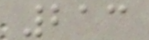213
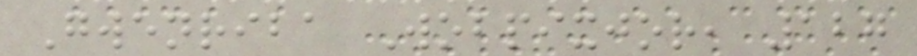Gwenriba Wobpixjor, 127
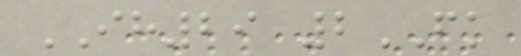IH29 2FK
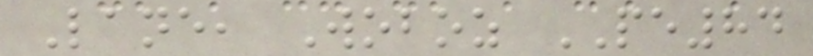Lane, Woboz PE84
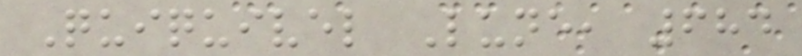Quiquivel Lune, 684
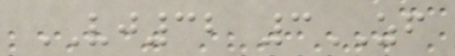VJ32 3ZF
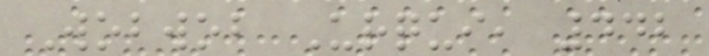Wobwob Urqui, 442
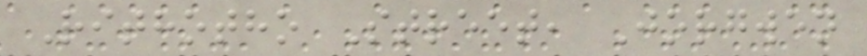Rithotho Street, Jorgwen
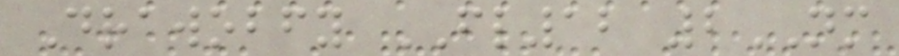Drawobfy FL12 2NM
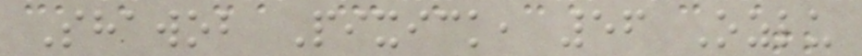Shawob Pixick, 56 Ozlu
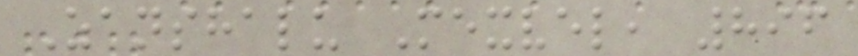Zanshalu Mexvel, 896
